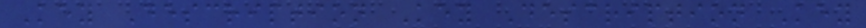Key Description Key Description Key
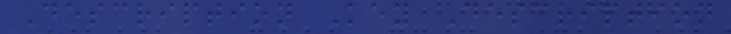Description Key Description
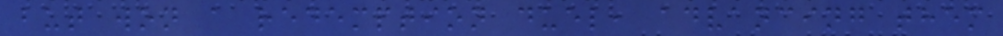but won a redemption duel, advancing them
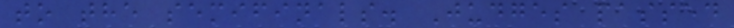to the semifinals. Judges passed
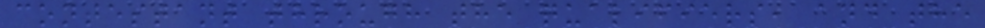contestant through the qualifiers, and the
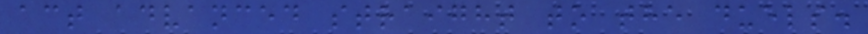act advanced straight to the duels.
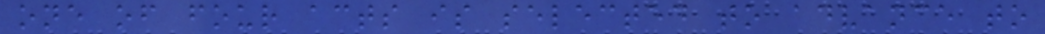one of four acts is selected to advance to
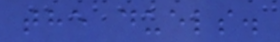the duels.
